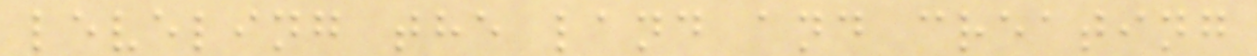leveling the land and creating
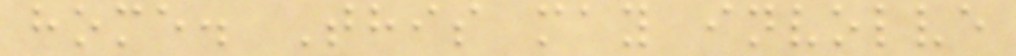home. This may involve
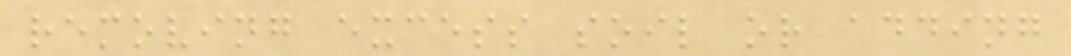removing excess soil or adding
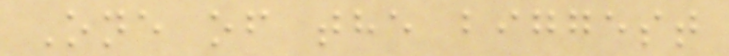One of the biggest
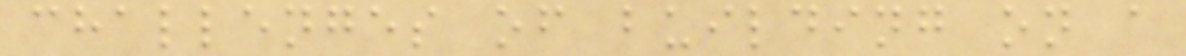challenges of building on a
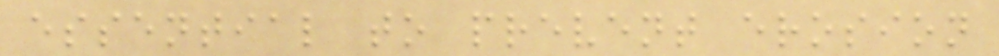essential to prevent erosion
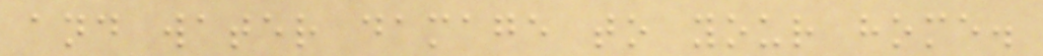and water damage to your home.
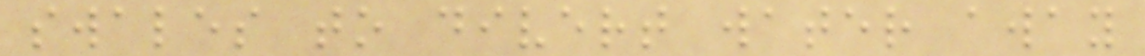swales to divert water away
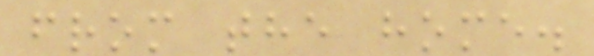from the home.
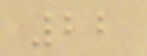22
